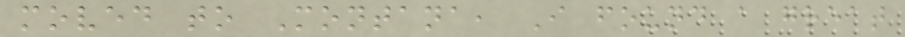moved to Montana, I found a great
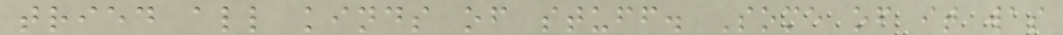tried all kinds of stuff. Some of it was
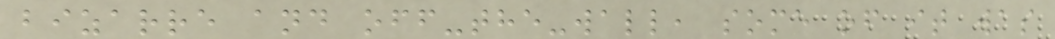bizarre and off-the-wall, some of it was
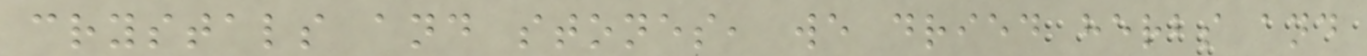crystals and stones, we dried herbs and
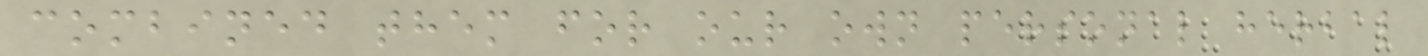combined them for our own personal herbal
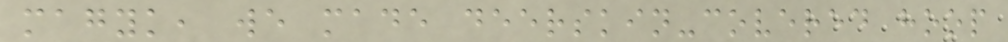magyk, we made deerskin-covered hoop
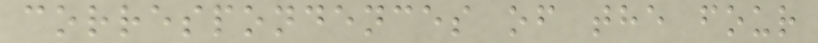correspondences of the four
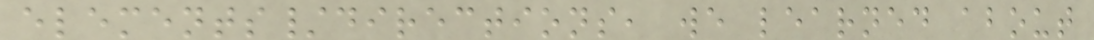elements/directions, we learned about
